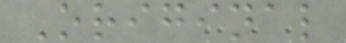Original
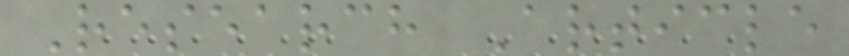Research Article
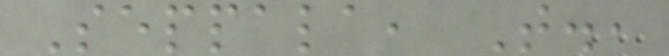Seppala, T.,
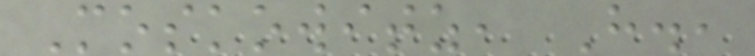Moskowitz, H.,
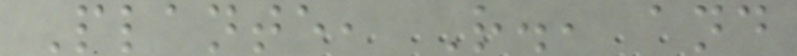Plante, R., and
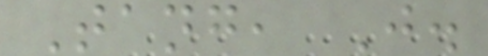Tang, J.
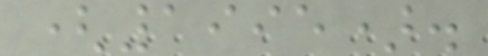(1995).
